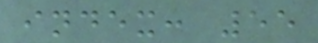index: 55
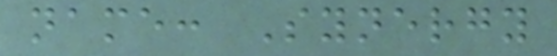name: Synergy
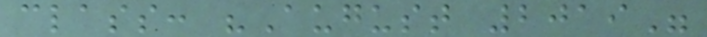class: "August 2019"
